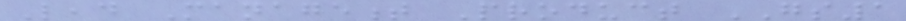Lead Management Product GS1
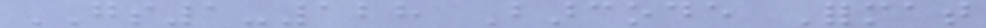GS1-128 Barcode Format
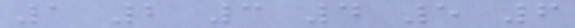1 2 3 4 5 6
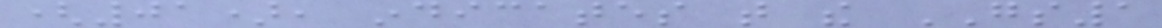(01), indicates that the GS1
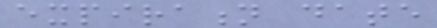expiration date
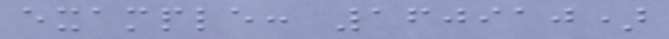example: 160910)
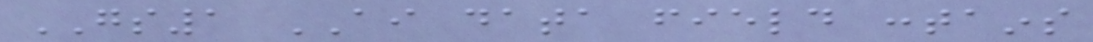GS1 AI data field contains
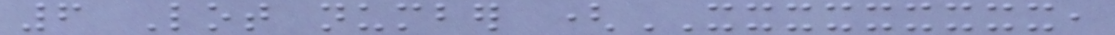6 Lot number (XXXXXXXXX,
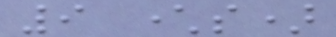9 characters)
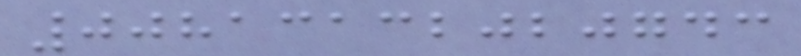00813132020743
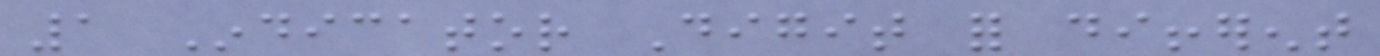1 Indicator Digit for different
